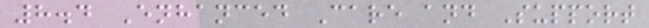8.4 Enhanced Care and Support
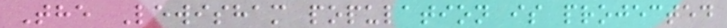The Lewisham population is projected
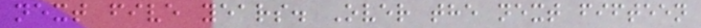next five years. Over the next fifteen
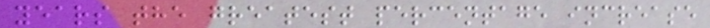years the greatest percentage increase
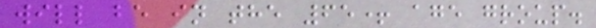will be in the 65+ age group.
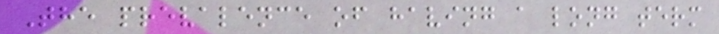The prevalence of having a long term
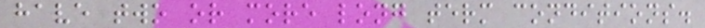have two or more long term conditions.
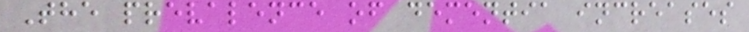The prevalence of dementia increases
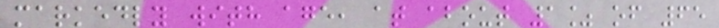markedly with age, at about 1% of 65
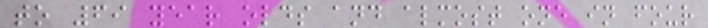to 69 year olds and almost one in four
